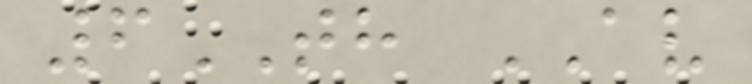6TH AV
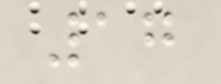17
